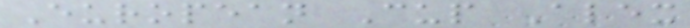European Cup Alex
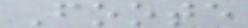Foote
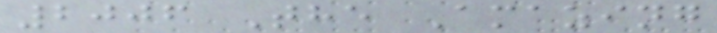2006 The Amazing
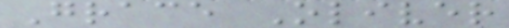Grace Oliver
